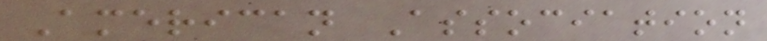American Association
